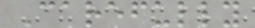Carefully
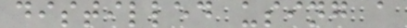distilled using a
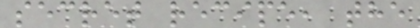secret recipe, the
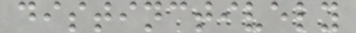distinctively
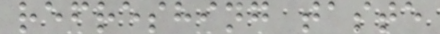refreshing taste
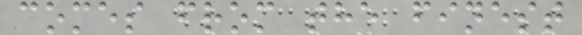comes from the finest
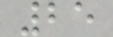25
